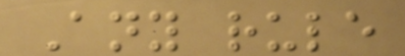Any rule
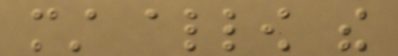must allow the
